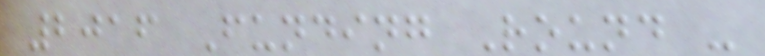2016 Funding Round -
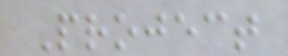Project
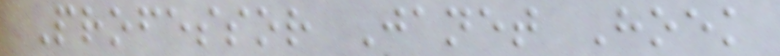Professor Janet Hoek
